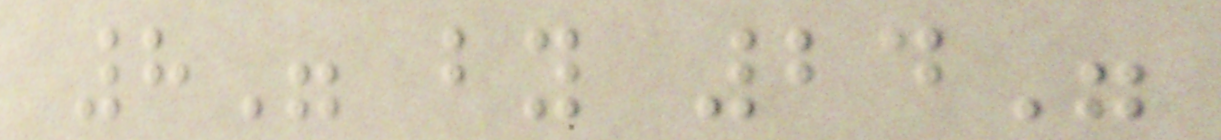8" by 24"
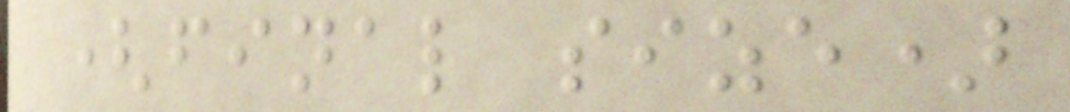(final size)
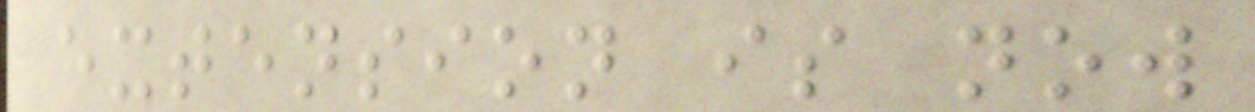extension is now
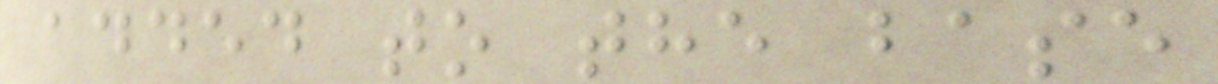added to the base
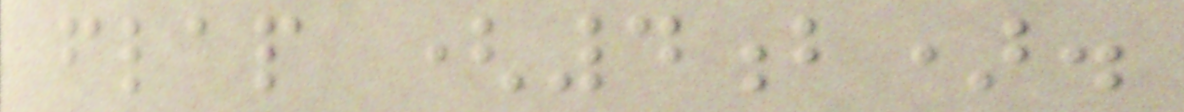flap (4b).
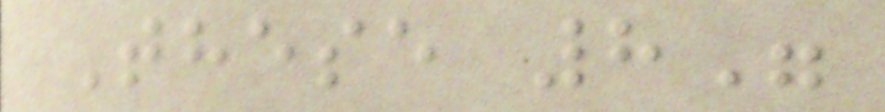These 8"
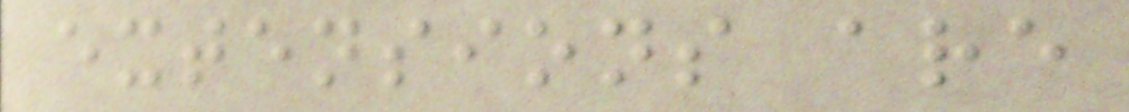extensions are
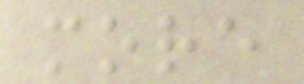more
